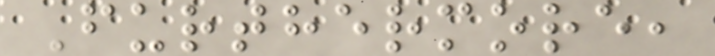Furthermore,
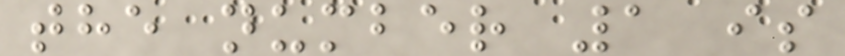the number 1 is
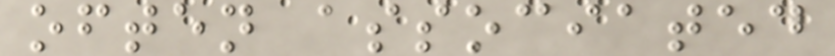often associated
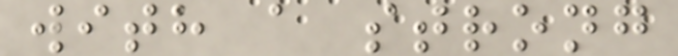with a strong
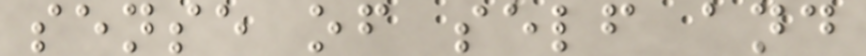sense of self and
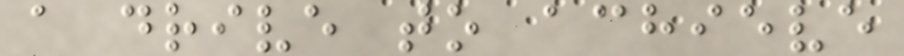a drive to achieve
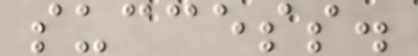success.
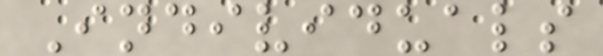Individuals
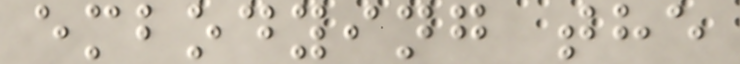embodying the
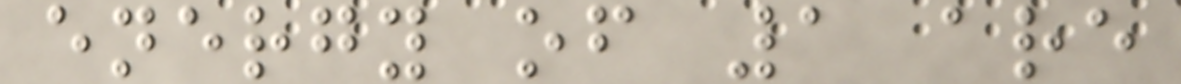energy of 1 are
